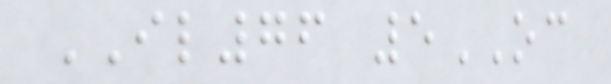IL76 5OC
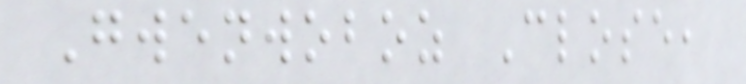Gwenwoboz Close,
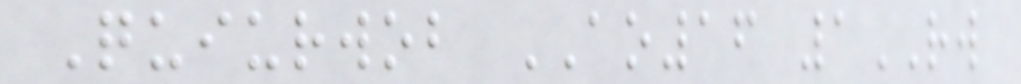Quiurwob AO16 1RW
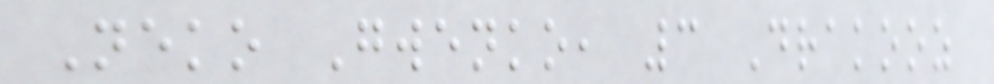Neko Gwenko, 3 Drakooz
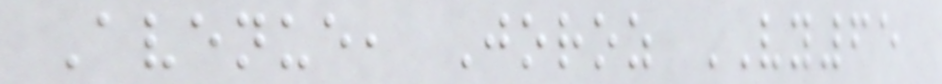Avenue, Joroz VY65
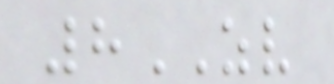8ZV
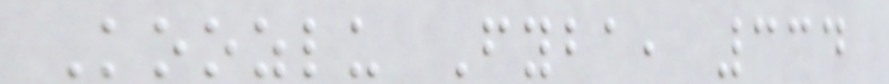Koozlu Fyba, 334
